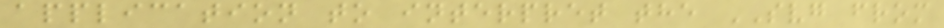application to interpret the SVG from
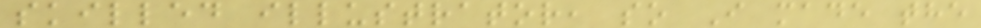skilled illustrator, so I made the
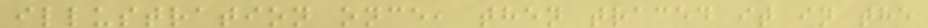illustration once, then traced it in the
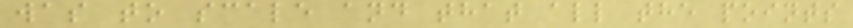was to scale and that all the points
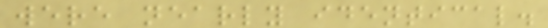were nearly identical.
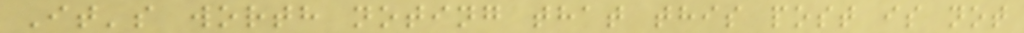It's worth noting that this post is not
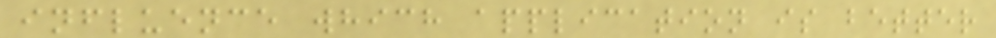influence which application is better
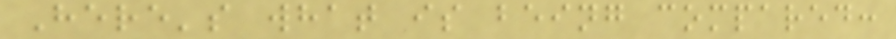Here's what is being compared:
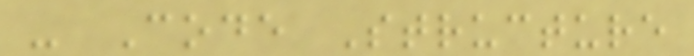- Code Structure
